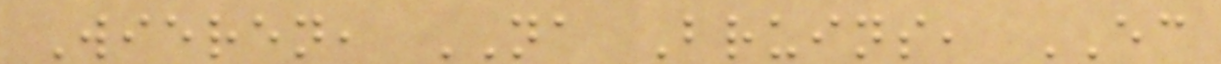Wieren, NA Bruins, EC
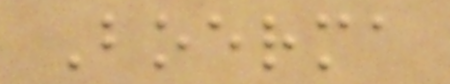Boerma
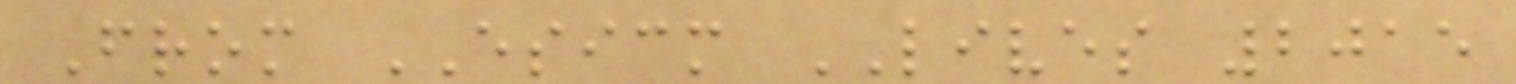From ESICM LIVES 2015
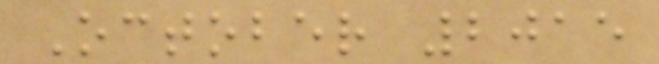October 2015
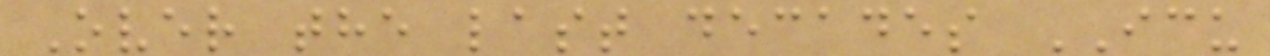Over the last decades ICU
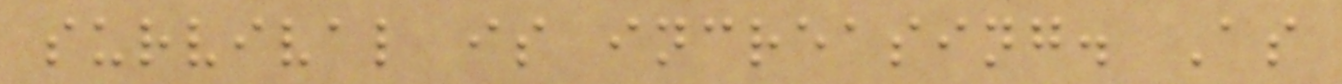survival is increasing. As
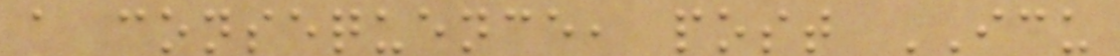a consequence, post ICU
